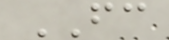FC
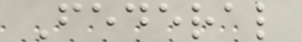Federal
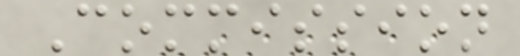Commission
